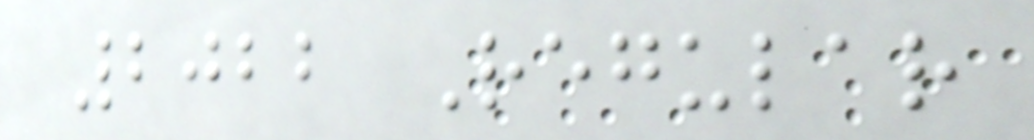2022 Regular
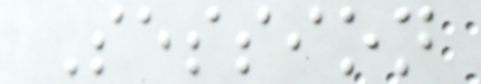Session
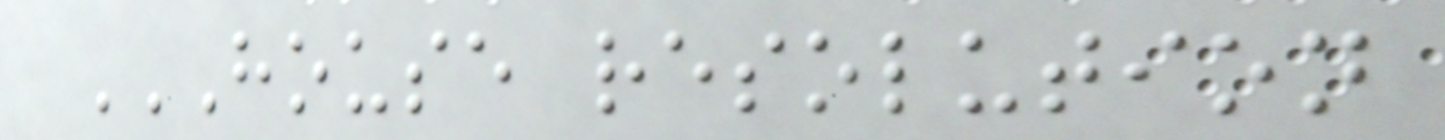HOUSE RESOLUTION
